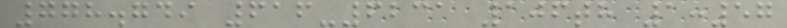778.749 616-6231 106th 1:57
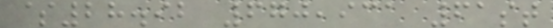$28.92 670,931 61st
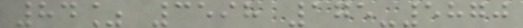84% 3598 175-5870
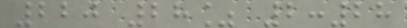220 28% 2:28
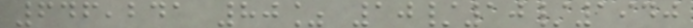646,241 80% 10/10/1940
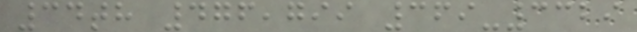34th 476,799 369-3329
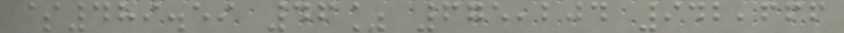$489.59 46% 675,204 942,666
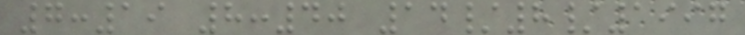7:19 8:40 14/8/1997
